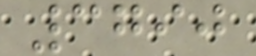3790
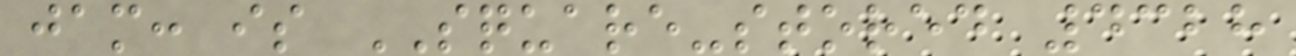jam: is SQUARE-stored 4328
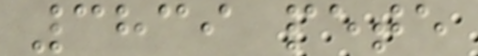3839 pete
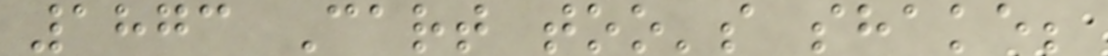1873 Cart too's shake;
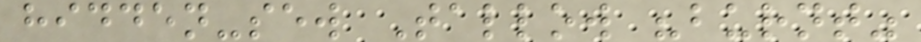hidden-sew Tallow "burnt"
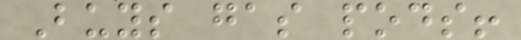Buys gas pods!
